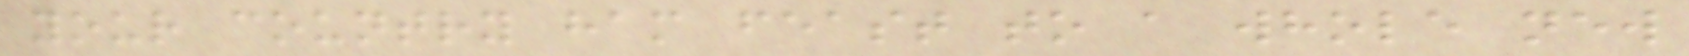your country ham feast to a whole new
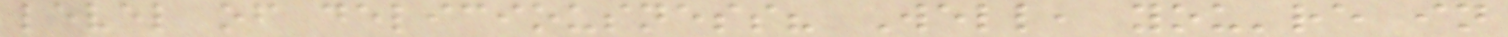level of deliciousness? Well, you're in
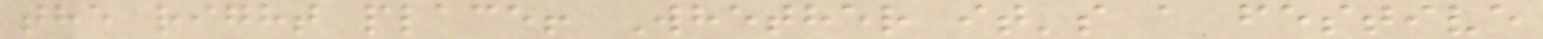the right place! Whether it's a festive
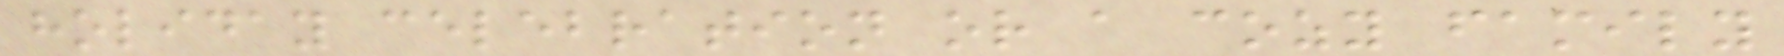holiday celebration or a cozy family
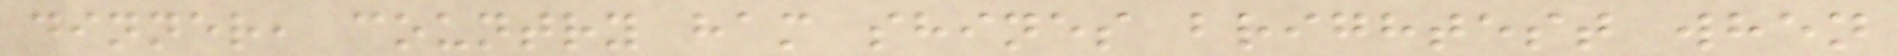dinner, country ham shines brightest when
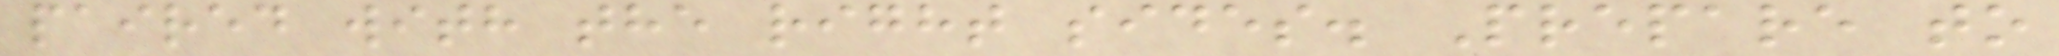paired with the right sides. Prepare to
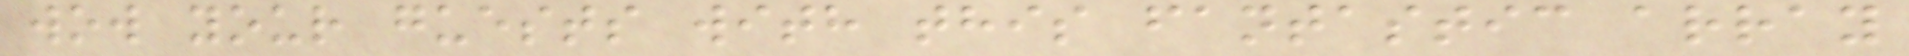wow your guests with this fantastic array
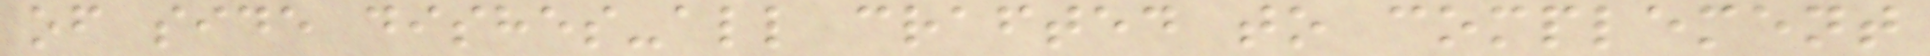of side dishes-all crafted to complement
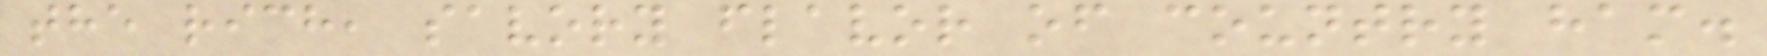the rich, savory flavor of country ham.
